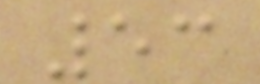53
